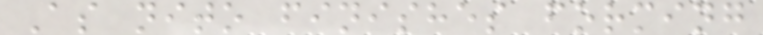As nito finishes forming
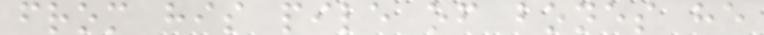from his pile of bones he
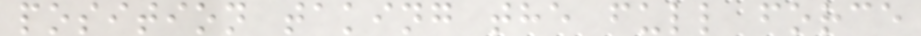position taking the full force
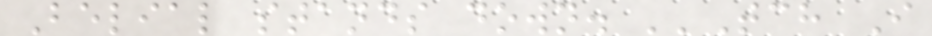Belial stands down. ''Tch I
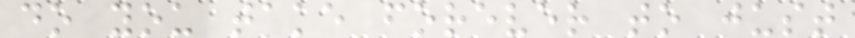do you take forever to just
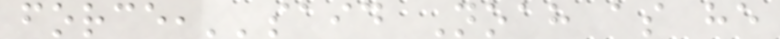force,''said Noah as he
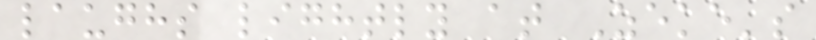laughs lightly at Zeke's
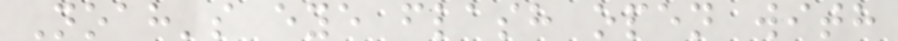Noah's eye flash open with
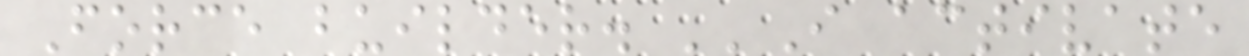Force builder. ''I activate
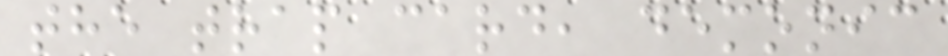the trap card, demonic
